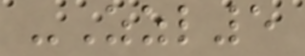-Zzl5
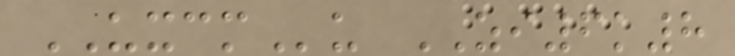UXCMu ZI6k8
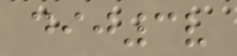dij3v
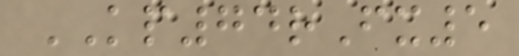KP74rFx5
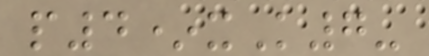p4*xK7-
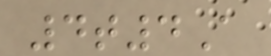4t4A
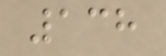138
